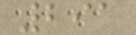291
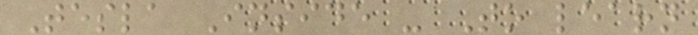Tesla Inside - To learn
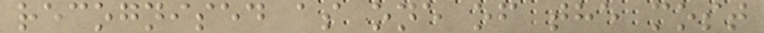recognised as one of the most
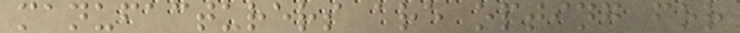manufacturers are opting for
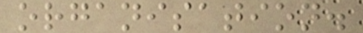organisation.
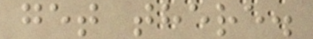get there.
